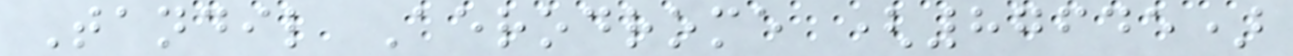Tandil Aerodrome (87645)
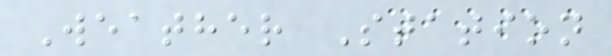Weather Station
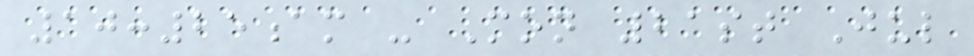10:25am - Mon 21st Jul
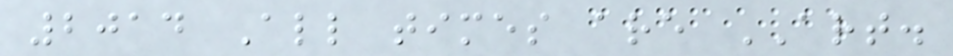2014 All times are ART.
